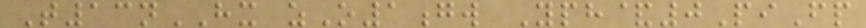T13nHX zO1gw Yph&0PiFp
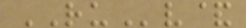RUv&
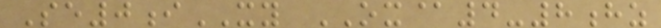Se0iXY OX@4-8hz
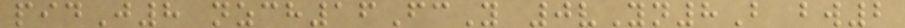pidJ8 nzch16FcY 0vYn8B bw2
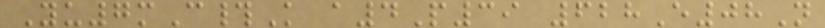Yu7mC#K a4P39 628E08N
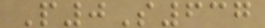P0S637
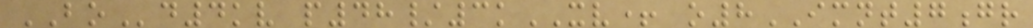BOd4kv p48/3kXV+ o8IMNT7gr
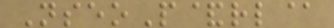NseoP&rl@
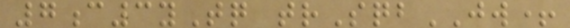7c3yTq trSqbJW+
